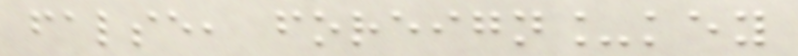false, foreign_key
